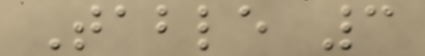Table 3
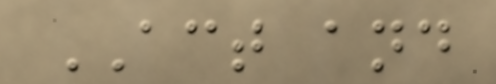ACT and
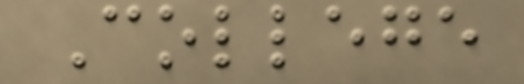College
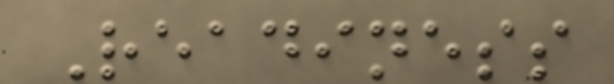Readiness
